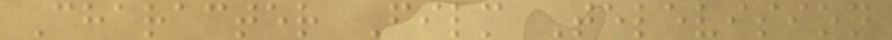Character Film Television
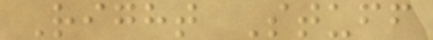Right Stuff
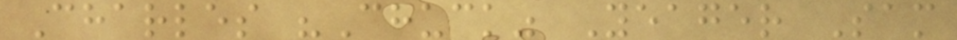Charles "Chuck" Yeager Sam
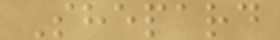Shepard
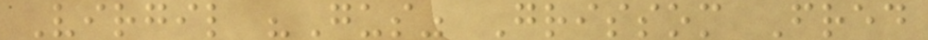Virgil "Gus" Grissom Fred
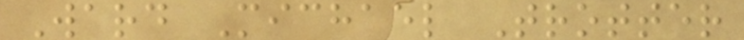Ward Michael Trotter
